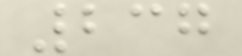237
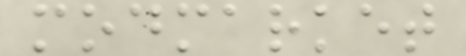modmarket
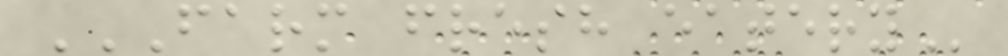FARM FRESH EATERY
